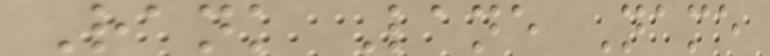Rank Lane Name
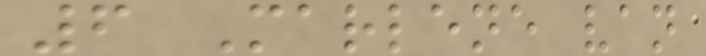6 Marlene van
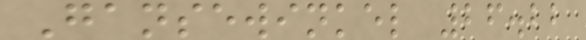Gansewinkel 26.22
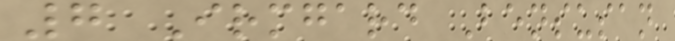7 Irmgard Bensusan
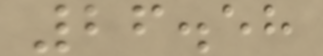26.58
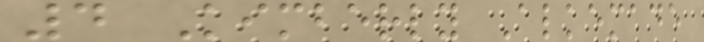4 Kimberly Alkemade
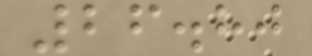26.80
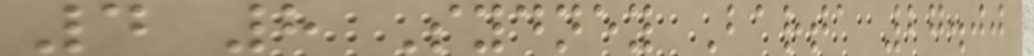4 8 Sydney Barta 27.00
